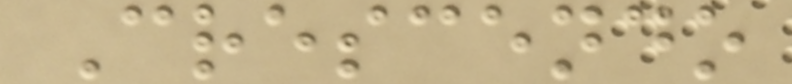Crescendo
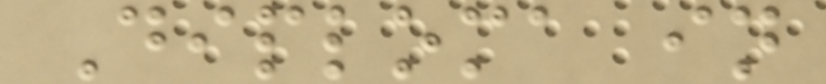Diploma in
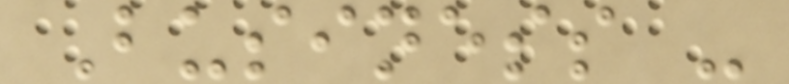Business -
